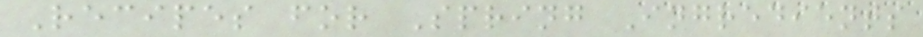Recipes for Spring Ingredients
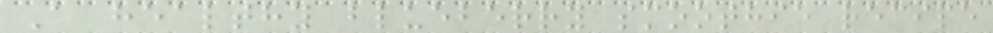A healthy blueberry smoothie recipe
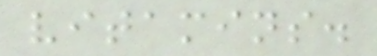vitamins.
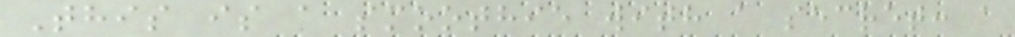This is a smoothie with a secret: a
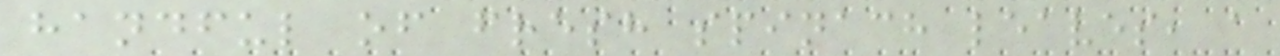handful of fresh spinach leaves, a
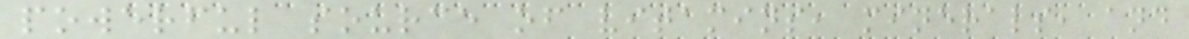powerful source of vitamins, minerals, and
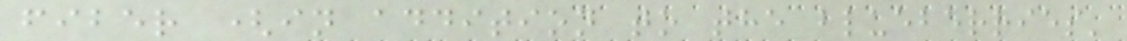fiber (in addition to the blueberries'
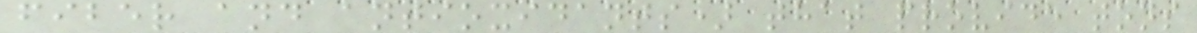fiber and antioxidants) that provide tons
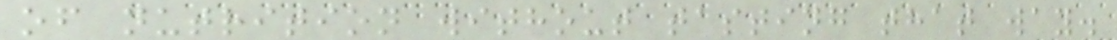of nutrition without tasting that way.
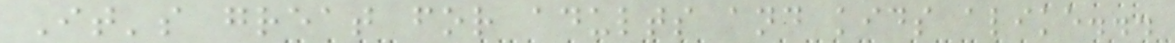It's great for adults and kids alike...
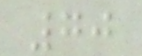70
